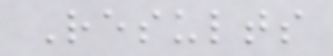Results
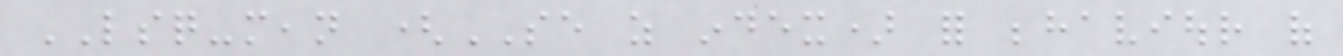LSQ-mean (SE as index) for behaviour of
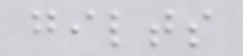gilts
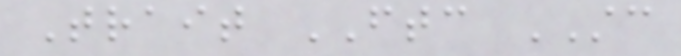Trait FTC STC
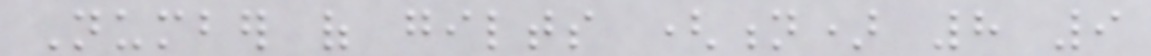Number of gilts (n) 8 9
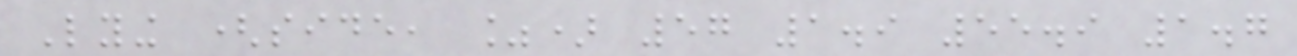Lying (side, %) 57 1.9 55.9 1.7
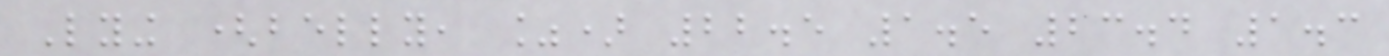Lying (belly, %) 22.5 1.5 23.4 1.3
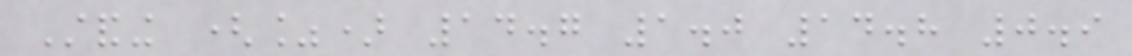Standing (%) 14.7 1.0 14.8 0.9
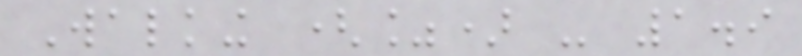Walking (%) - 1.9
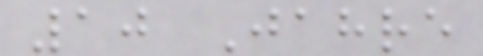10 Jahre
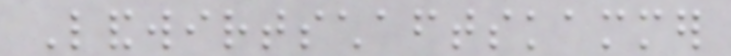Landwirtschaftskammer
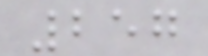257
